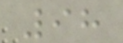98
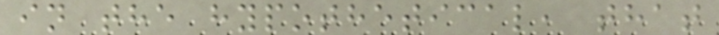in the hypothetical, that
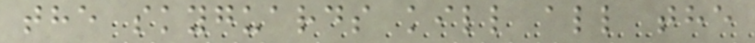the skyguards kill all the
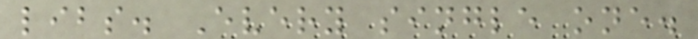libs. Every single one.
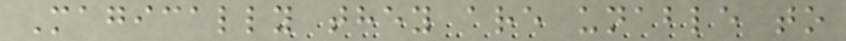Magically they are unable to
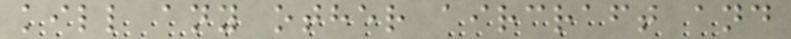kill any other aircraft and
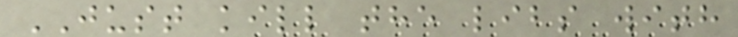JUST kill the libs with
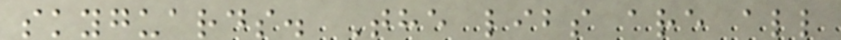skyguards. The libs are all
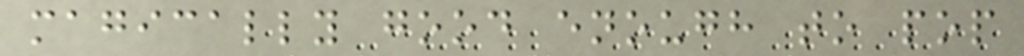magically good enough to pop
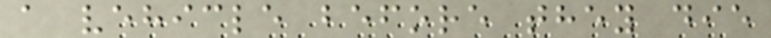a vehicle before they die
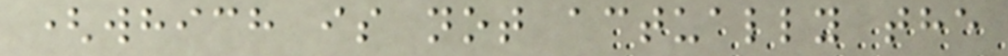(which is not actually the
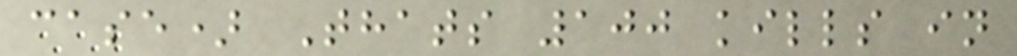case) Thats 100 kills in
